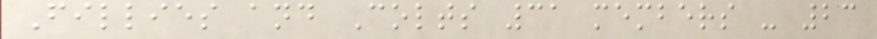Fillies and Colts 31 members - 23
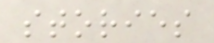stories
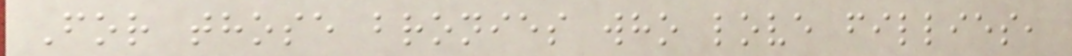For those bronies who love fillies,
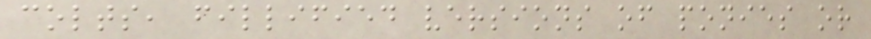colts, fillified versions of ponies or
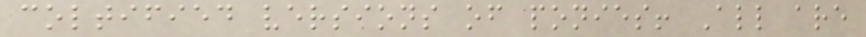coltified versions of ponies! All are
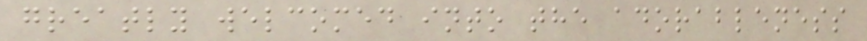greatly welcomed into the adorableness
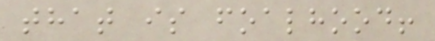that is foalhood!
